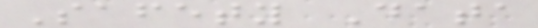Safety Data
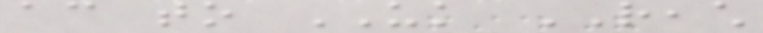according to UK REACH
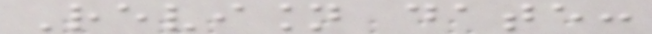Revision date:
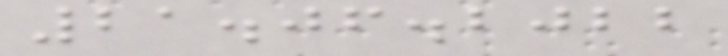21.06.2022
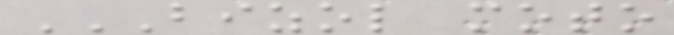BIZOL MOTO
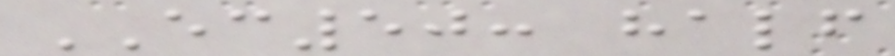EC50: half
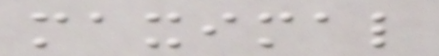maximal
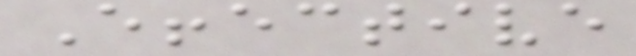Effective
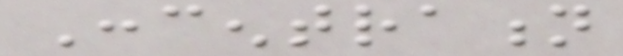Concentration
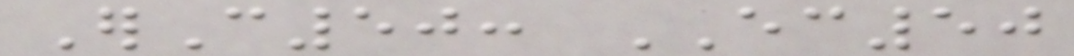ErC50: EC50
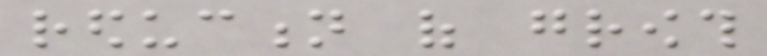reduction of growth
